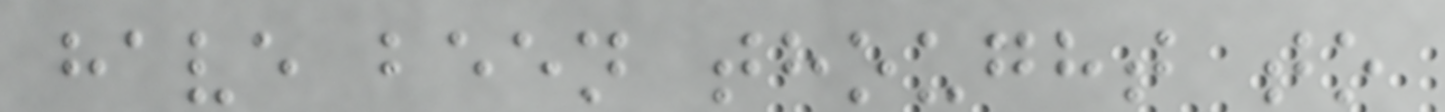have been thought to
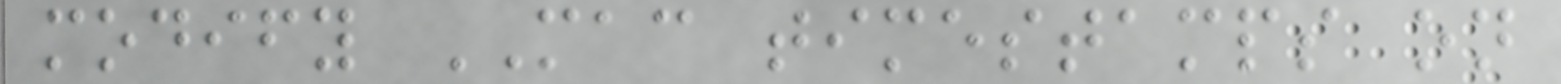modify MAC timestamps on
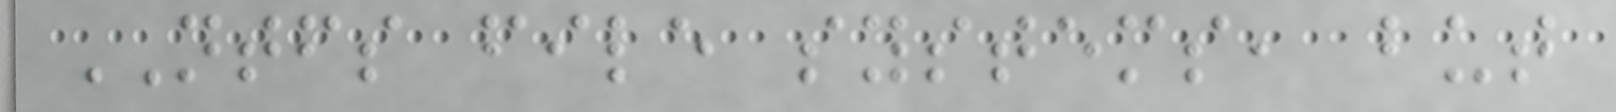NTFS file systems, but
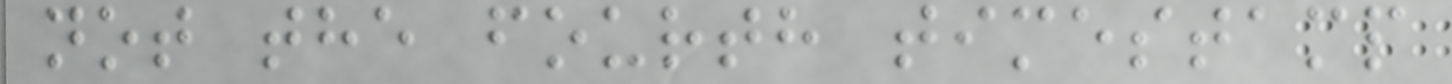not the fourth timestamp
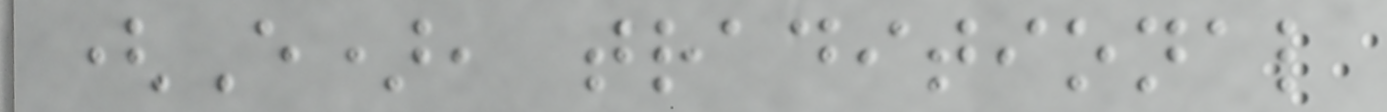(E), traditional
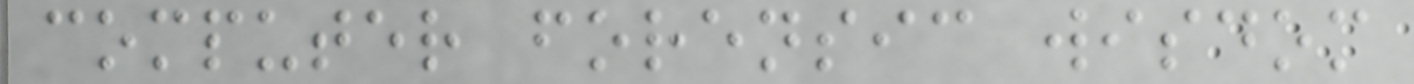computer forensic wisdom
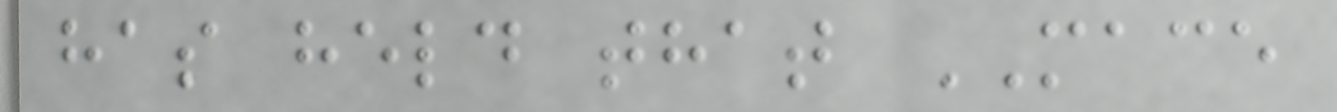has held that MACE
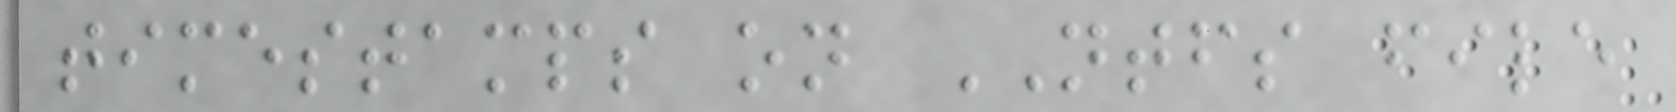timestamps on NTFS file
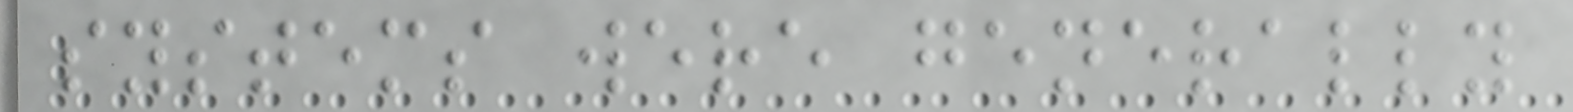systems were generally
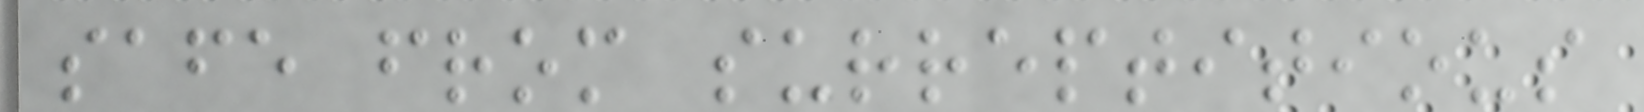safe from surreptitious
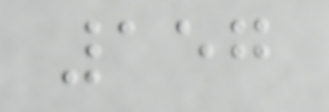157
